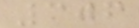306
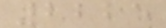2225
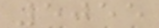5055
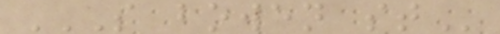S BOWEN ST
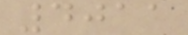4011
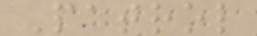Patrol
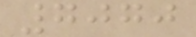7070
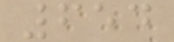654
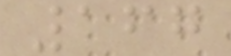167
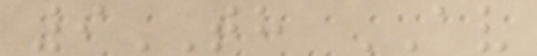9TH AV
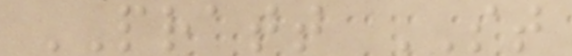PRATT ST
